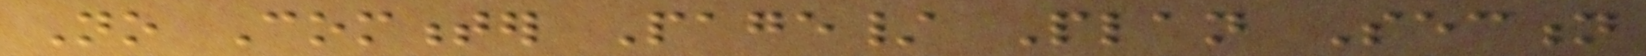No Commenter Page/ Plan Section
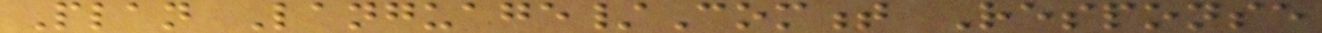Plan Language/Comment Response
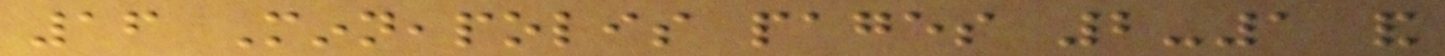16 Minneapolis pages 2-1 and
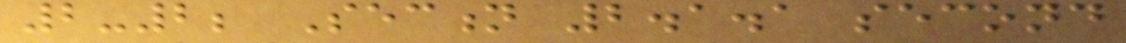2-2; Section 2.1.1 second
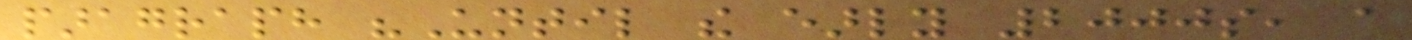paragraph "Until the early 2000s, a
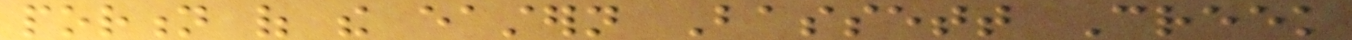portion of the eastern Bassett Creek
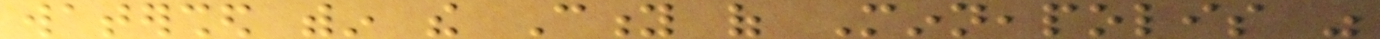watershed within the City of Minneapolis was
